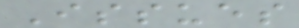Issues
